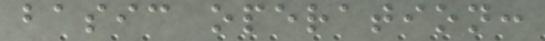basic operation:
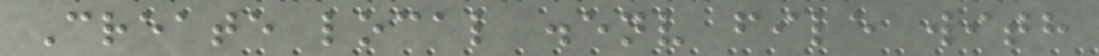Create local .env file with
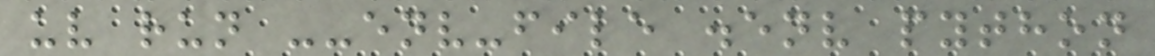uv run --env-file .env python
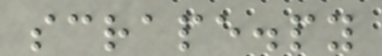scrape.py
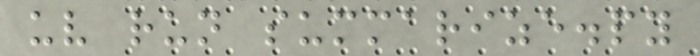uv run summarize.py
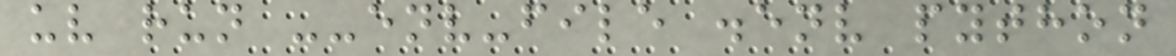uv run --env-file .env python
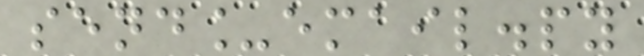send_email.py
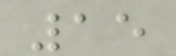15
